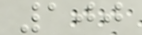100
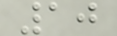10
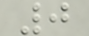0
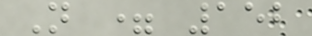N = 152
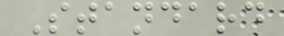Standard
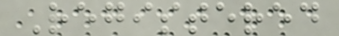Registered
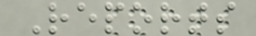Reports
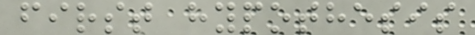first hypothesis
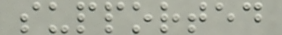supported
